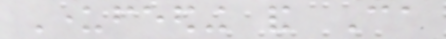Underfeeding and Ca
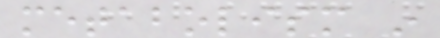metabolism in
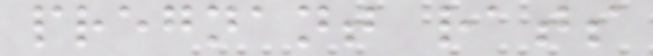pregnant rats
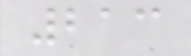213
